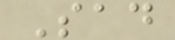Sad
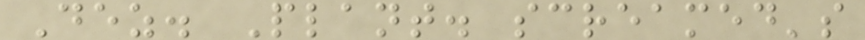Dez. Plant. screamed's
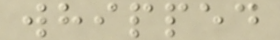whipped
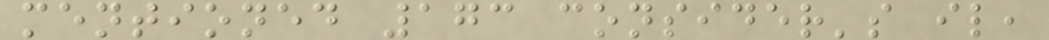mentioned 173 consider's il,
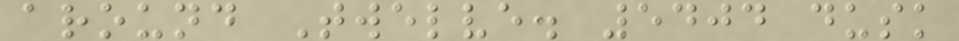around Twelve. 5404 dusk
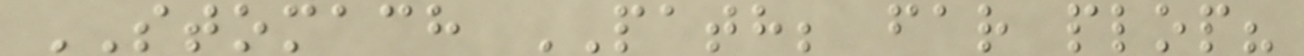STOMACH PATH; far plop?
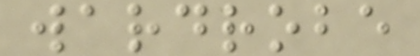wardrobe
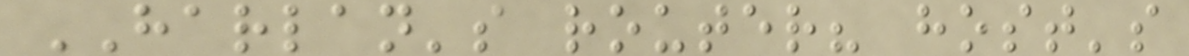HARLAN's router? host's
